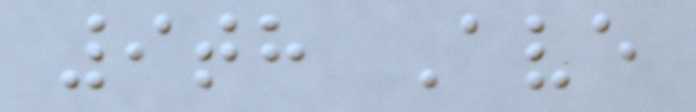9th Ave
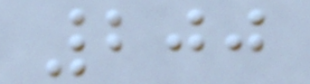200
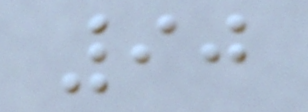90
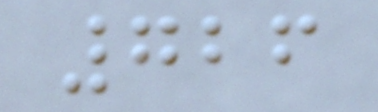726
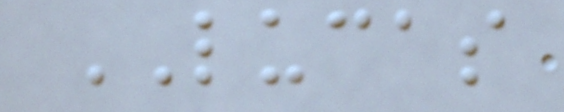LUCAS
